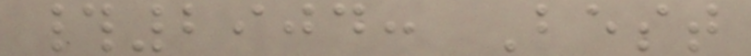#2904: Best
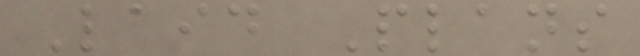Laid Plans
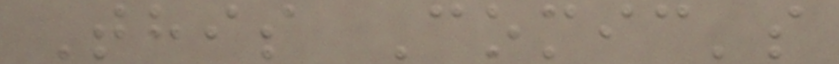This Comic's
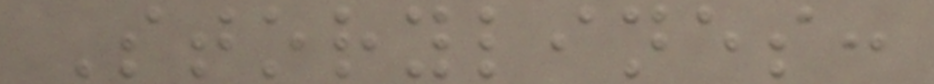Storylines:
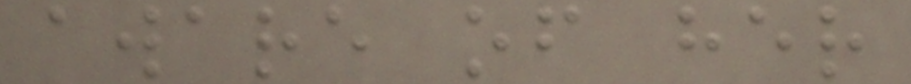aware of her
